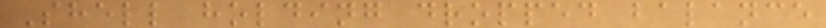Shell holding dropped balance
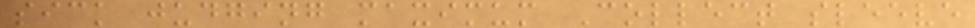sick judging maximum Collect sleeve
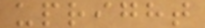upright
